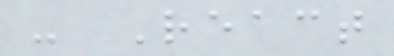- React
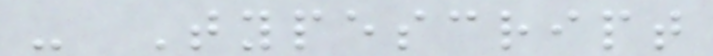- Typescript
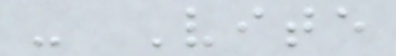- Vite
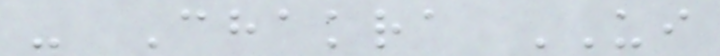- Chakra UI
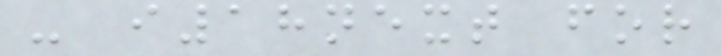- i18next for
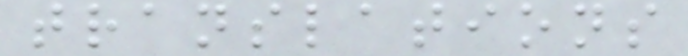translations
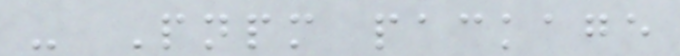- Pnpm package
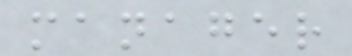manager
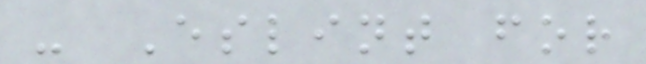- Eslint for
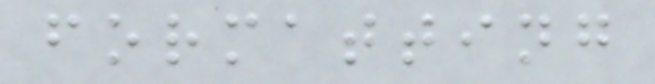formatting
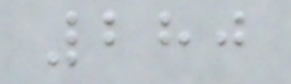280
